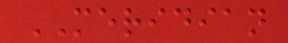MERIDIAN
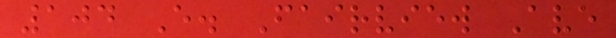104 E. Fairview Ave
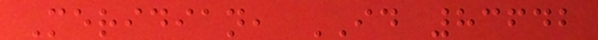Meridian, ID 83642
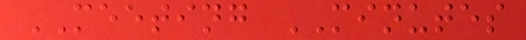MEETING MINUTES
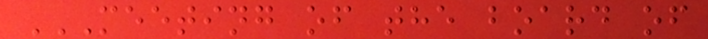MEETING OF THE BOARD OF
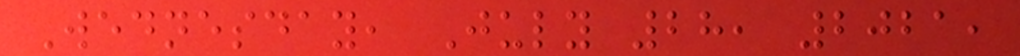Wednesday, July 28, 2021,
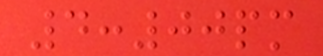4:00pm
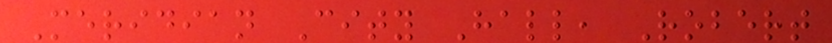Meridian City Hall, Robert
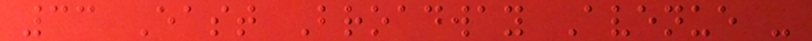33 East Broadway Avenue -
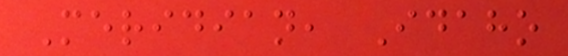Meridian, Idaho
